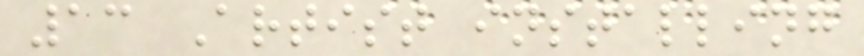13 Artist installing
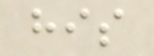his
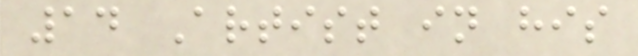14 Artist in his
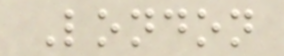London
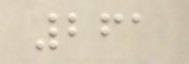261
